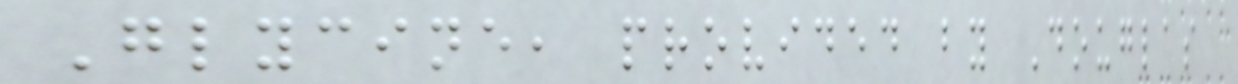Glycine, provided by Douglas
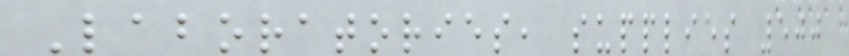Laboratories, supplies 500
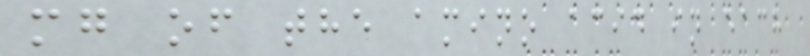mg of the amino acid in each
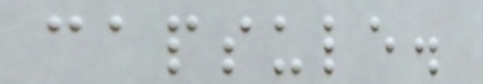capsule.
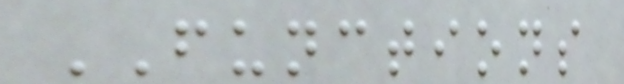FUNCTIONS
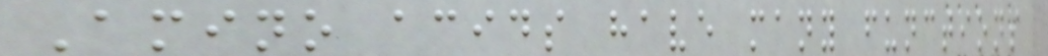Amino acids have many functions
